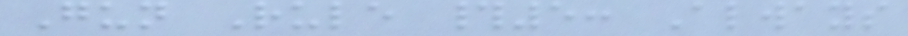Gun Rule #5: Always
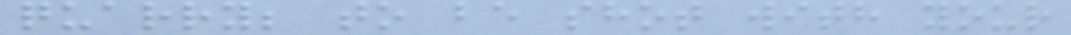quarry; to be shot with your
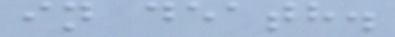in death.
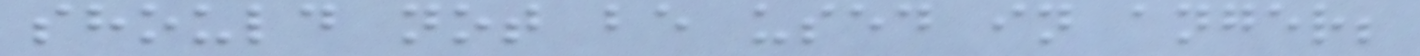should not be used in anger;
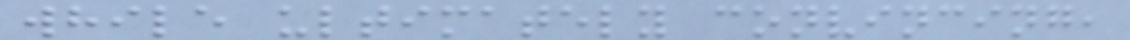while ultimately convincing,
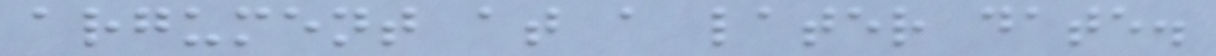argument at a later date.
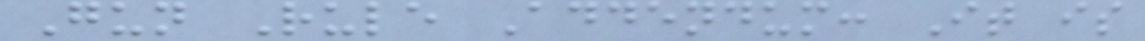Gun Rule Addendum: It is
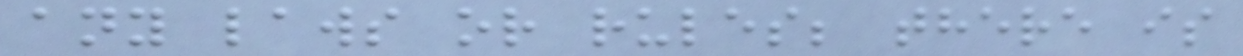any laws or rules; there is
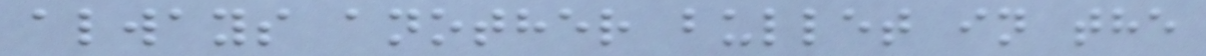always another bullet in the
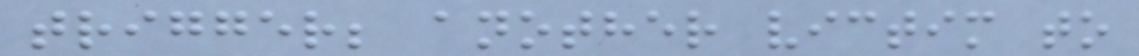trigger; another victim to
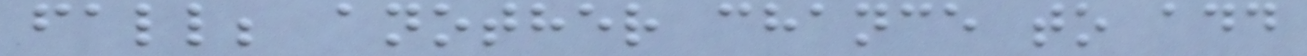fall; another chance to add
